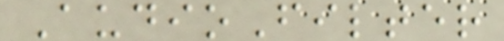AudioFilter
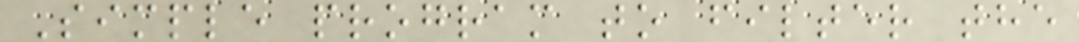Simple program to filter the
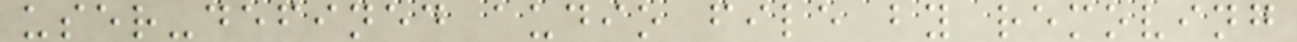user-defined audio file by removing
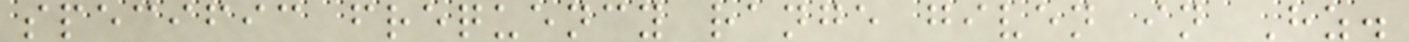specific frequency range given in Hz.
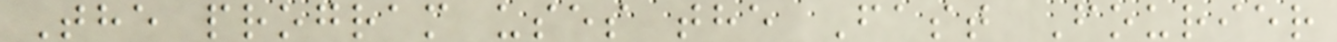The program uses the Fast Fourier
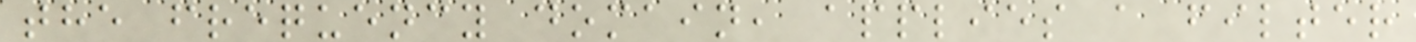the frequency domain, applies a filter
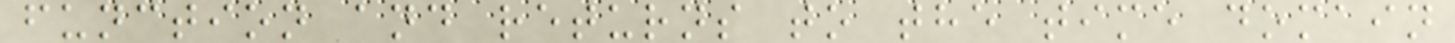function and returns to the time domain
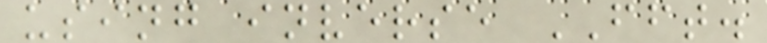using inverse FFT.
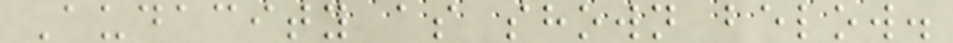Audacity as shown below.
